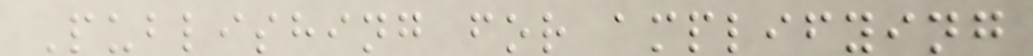Publishing for amplifying
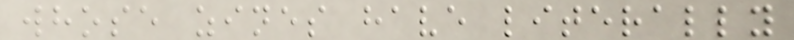whose zines have literally
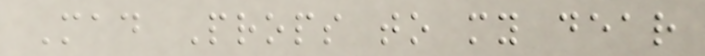Mad Props to my dear
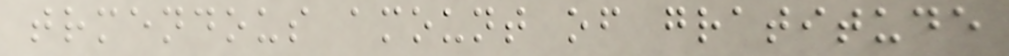trmendous amount of gratitude
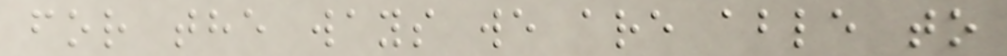for the ways we are able to
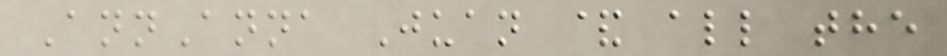AnnAnna Juan & all the
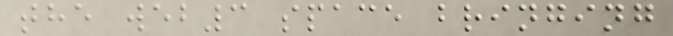the web3 space bringing
